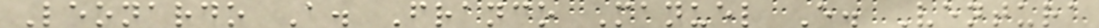Leonardo A. Franco Manuel E. Ventura
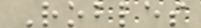Robles
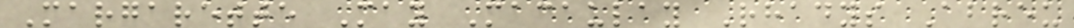Margarette May Macaulay Rhadys Abreu
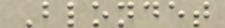Blondet
